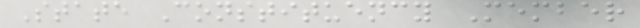State Constituency Member
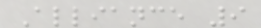Alliance 9
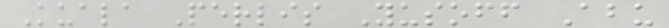Kuala Perlis Yusoff Abu
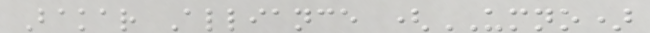Bakar Alliance (UMNO)
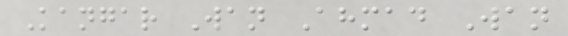Kangar Wan Ahmad Wan
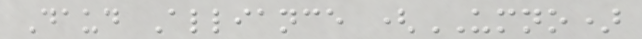Daud Alliance (UMNO)
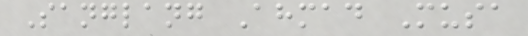Sanglang Ahmad Musa
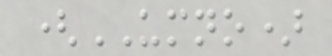(UMNO)
